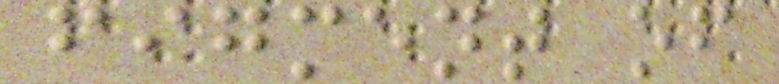figment of
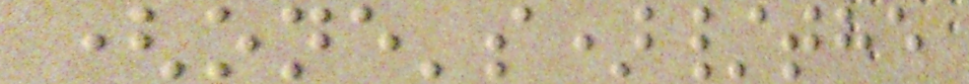(one's)/the
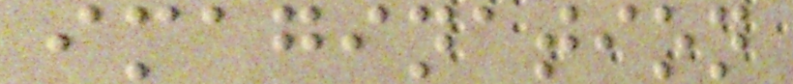imagination
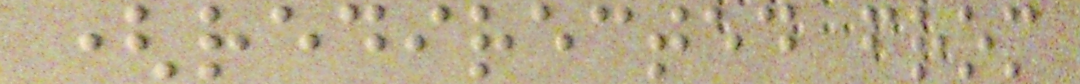(redirected from
